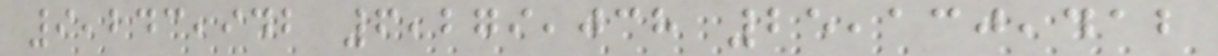9,243,942 6,279,038 25,130,412
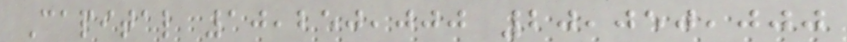Capital 10,250,000 20,050,000
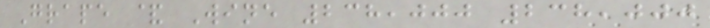Grape & Wine 238,000 238,000
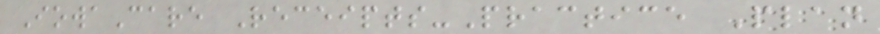IowaCare Receipts-Practice Plan
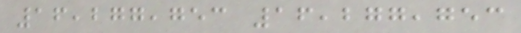16,277,753 16,277,753
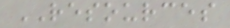RESOURCES
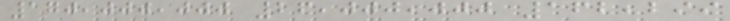170,000,000 26,000,000 162,299
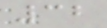32
